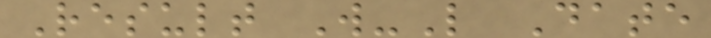Result W-L Date
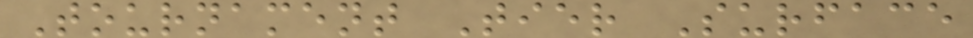Tournament Tier Surface
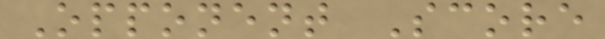Opponent Score
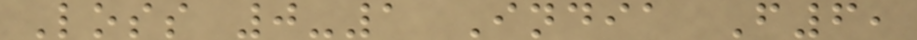Loss 0-1 India F6,
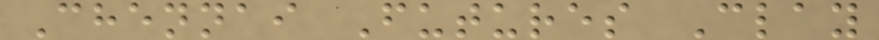Chennai Futures Clay
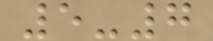5-7
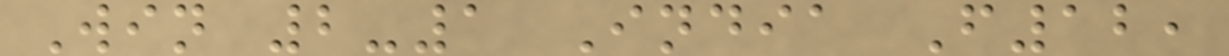Win 2-1 India F12,
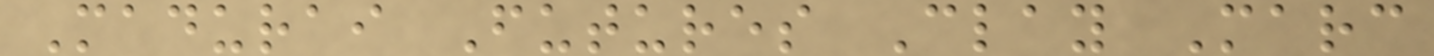Madurai Futures Clay Marc
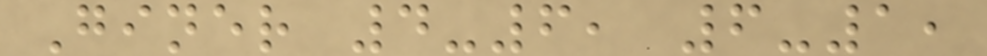Giner 4-6, 6-1,
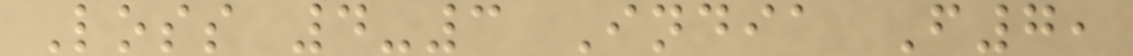Loss 4-3 India F7,
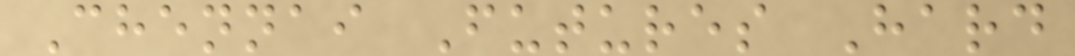Chennai Futures Hard
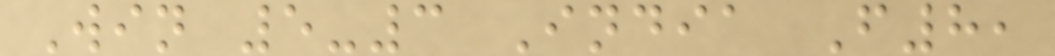Win 5-3 India F8,
